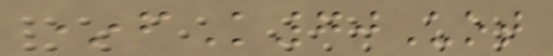*fK70Uot
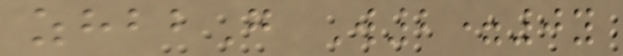zhbbG W2=0y
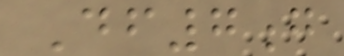Df7g
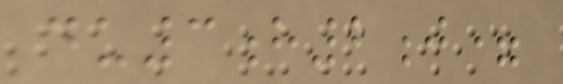du3h2j=
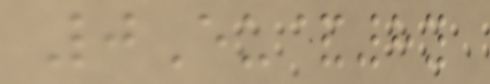0Eu&8y
